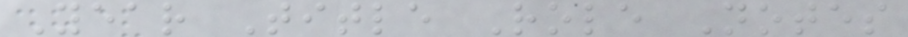Year Title Role Notes
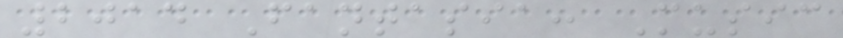2014 Fantasia: Music
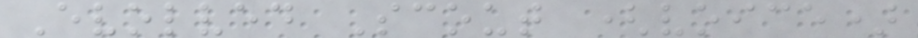Evolved Scout (voice)
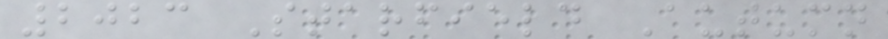2023 Starfield Autumn
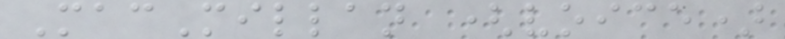MacMillan (voice)
